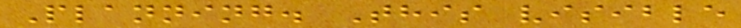Planning. This visible
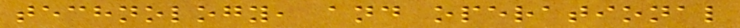technology, and operational
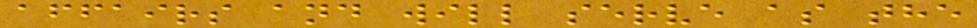affairs and will serve as the
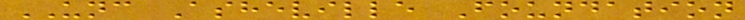UNC Asheville Foundation
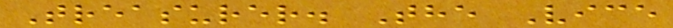Treasurer. The Vice
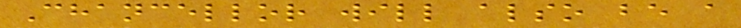Chancellor will also be a
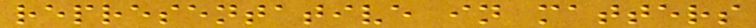representative in matters
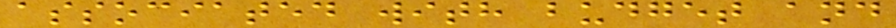associated with budget and
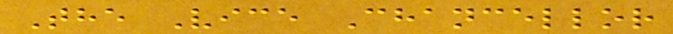The Vice Chancellor
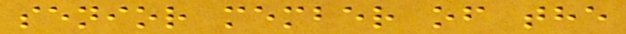senior member of the
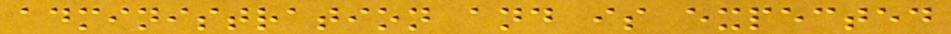administration and is expected
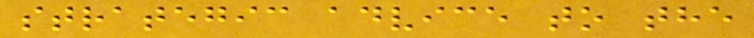strategic advice to the
